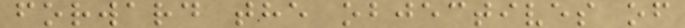forward the objectives of
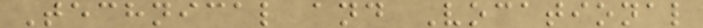Technical and Vocational
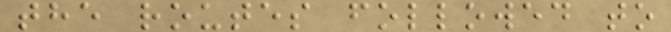the routes followed to
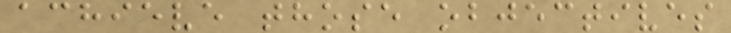achieve those objectives
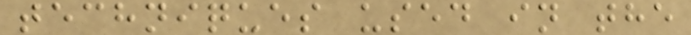techniques used in the
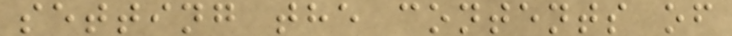setting the contents of
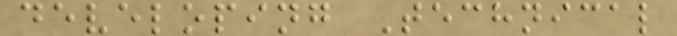developing Technical
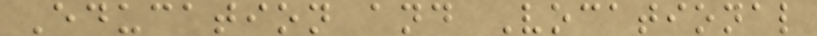Education and Vocational
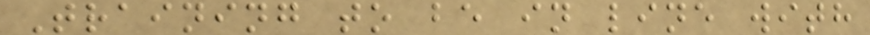Training to be in line with
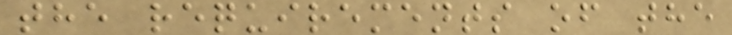the requirements of the
